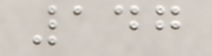147
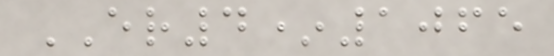ER4*1065
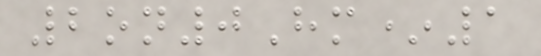2on0Hm*1
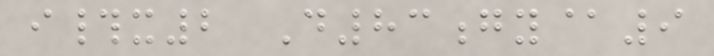i#x2 D83gy@9
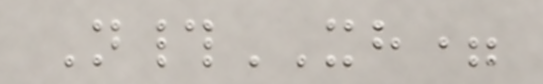N#XH=
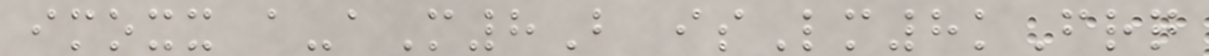imoxx a-aM8B isLm8kFrq
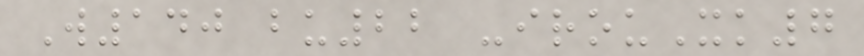W140 bu22 -irouXk7
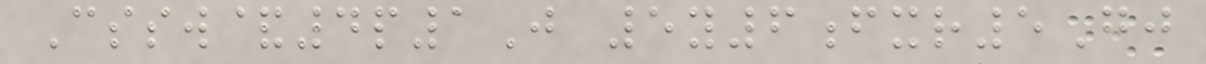Cssw&4p1J 5y6fxr5Gj
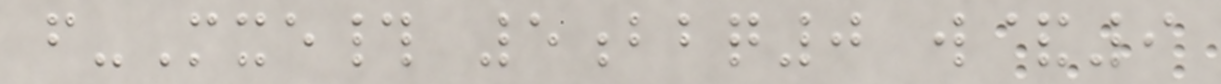f-Mxe# 5bbq0 w&9
